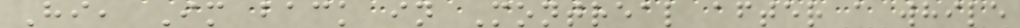Hi, Im back in Montreal after a while
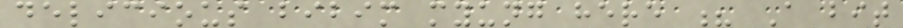delicious bibim myung here ? A bit
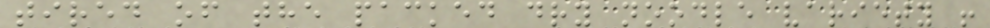tired of the packed dry noodle variety !
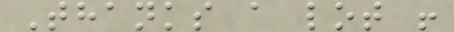Thanks a lot !
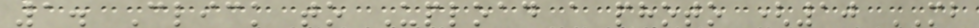1. Click to Upload a photo (10 MB
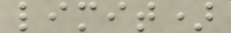limit)
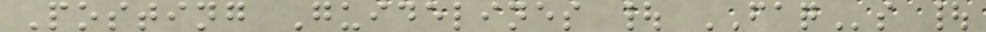Posting Guidelines | FAQs |
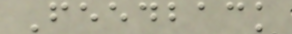Feedback
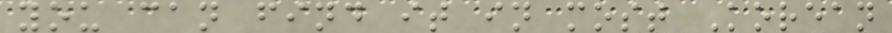you can find it in most Korean
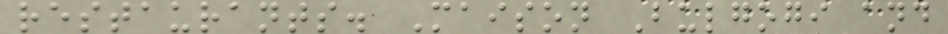restaurants. Maison Bulgogi and
